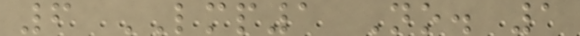6 LMP1 No. 1
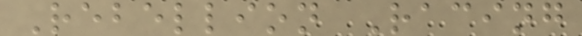Rebellion Racing
